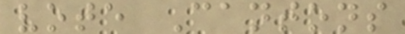vote Cantons
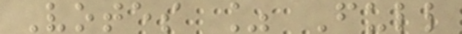Votes % Full
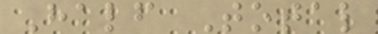Half Total
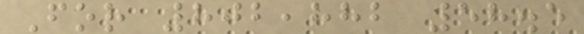For 802,882 58.5
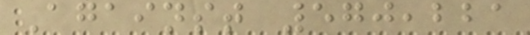Against 570,221
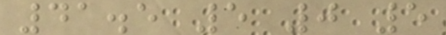41.5 5 0 5
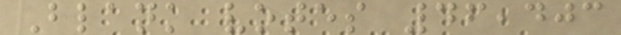Blank votes 46,403
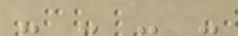- - - -
